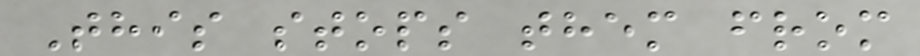This stops them from
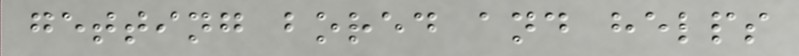getting bored and helps
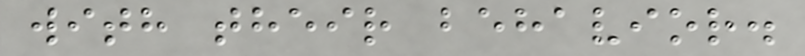with their behavior.
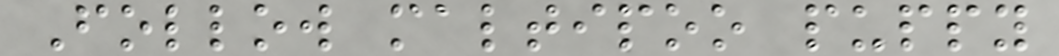Follow maltipoo puppy
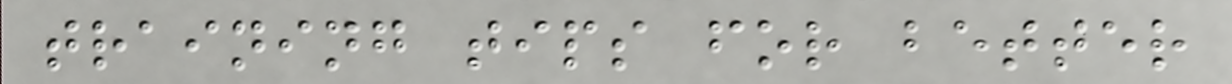training tips for better
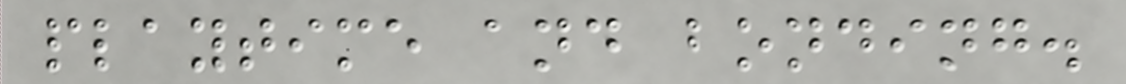playtime and bonding.
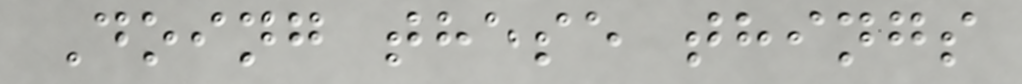Doing these things
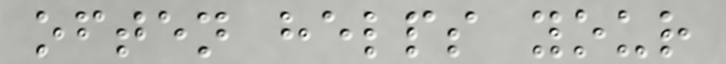often helps your
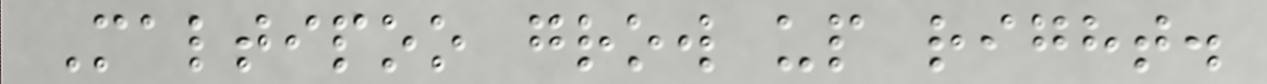Maltipoo grow up right.
